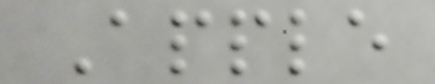Apple
